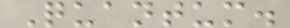Quantum.
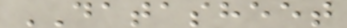DATASHEET
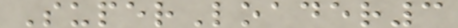SuperLoader3
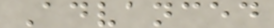Advanced
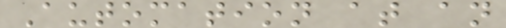Automation at an
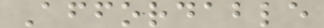Affordable
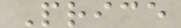Price
